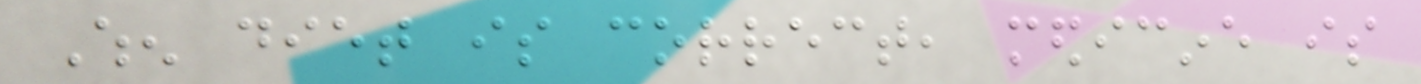When diet is correct, medicine is
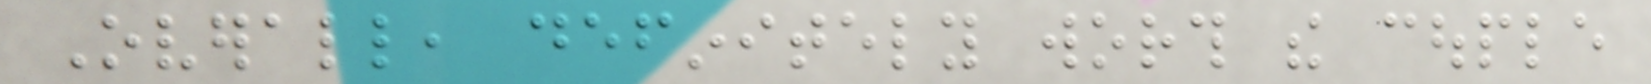Overall, definitely worth the couple
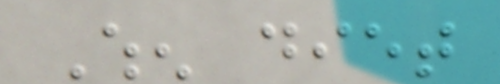When diet
